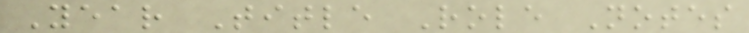Year Title Role Notes
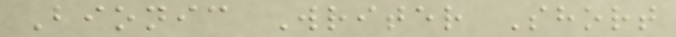Bionic Writer Short
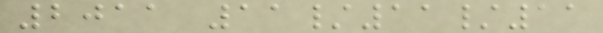2011 11/11/11
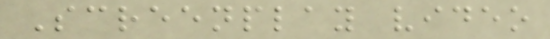Screenplay video
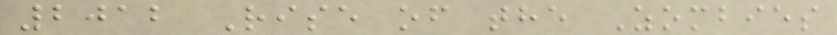2012 Rise of the Zombies
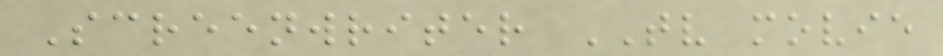Screenwriter TV movie
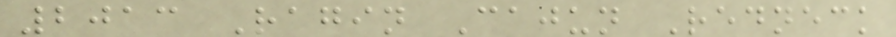2013 Ragin Cajun Redneck
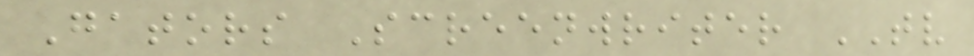Gators Screenwriter TV
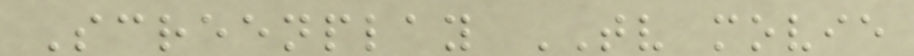Screenplay TV movie
